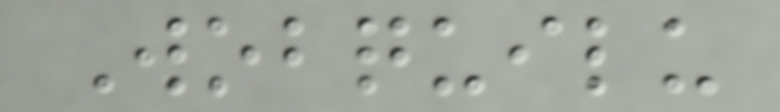Wobquilu
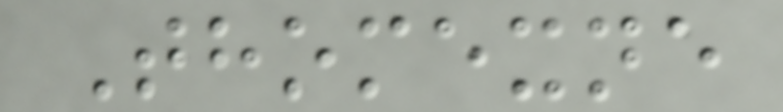Thomexne
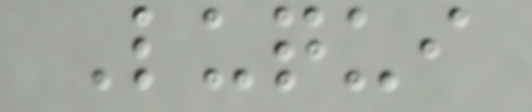Luqui
